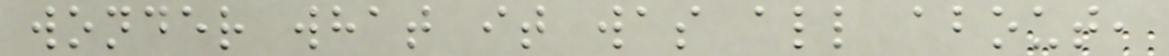wonder what it was all about,
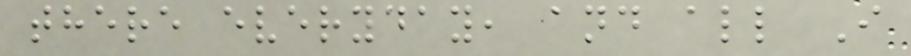there everyday, and all I
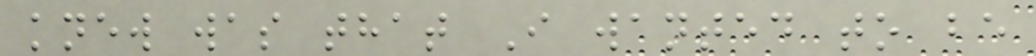knew was that I wanted to be
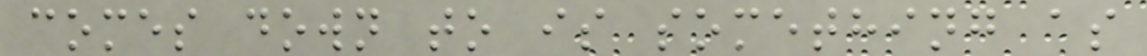comes down to is something as
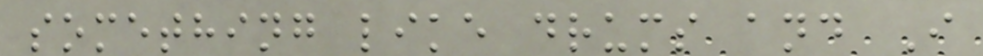something like drums and I
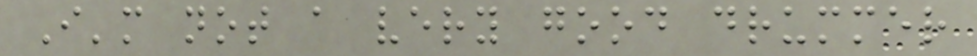I'm not a very good drummer
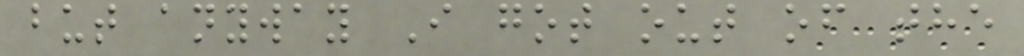but anyway I got out of the
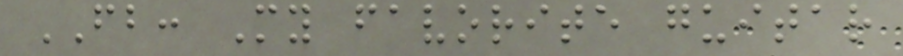FB: My favorite guitar
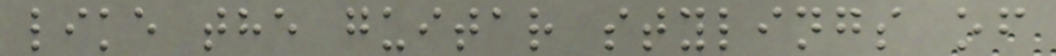like the guitar stylings of
